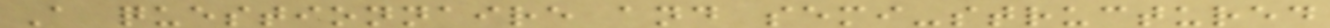A questionnaire and semi-structured
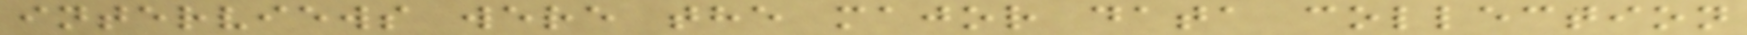interviews were the major data collection
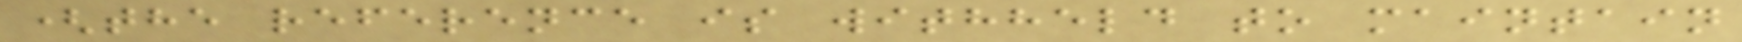(the reference is withheld to maintain
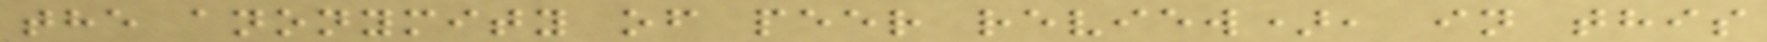the anonymity of peer review), in this
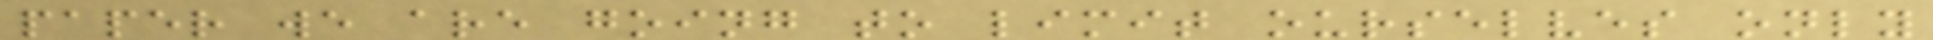paper we are going to limit ourselves only
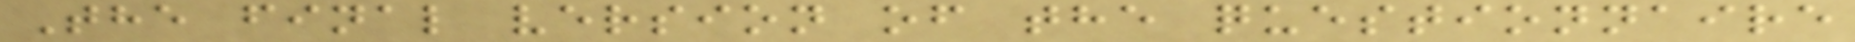The final version of the questionnaire
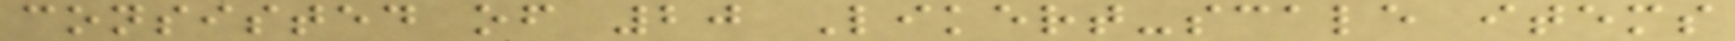consisted of 20 Likert-scale items
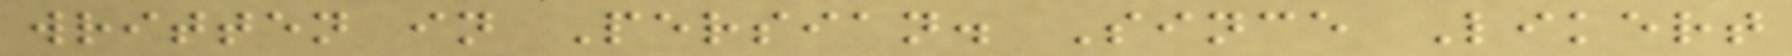written in Persian. Since Likert
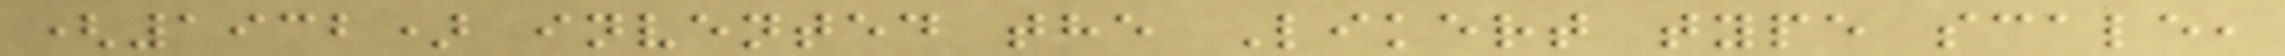(1932) invented the Likert type scale,
